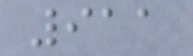911
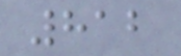812
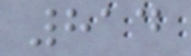814
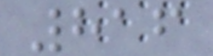816
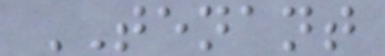TENANT
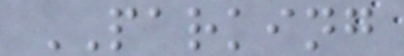PARKING
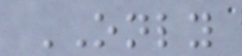ONLY
